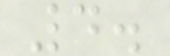4.
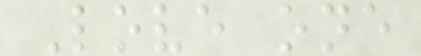Love one
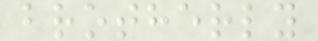brotherly
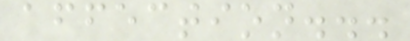affection...
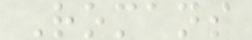Romans
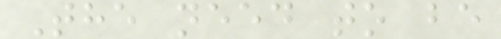The need to be
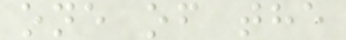one of the
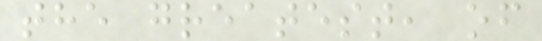the greatest, of
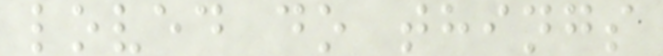loved do things
